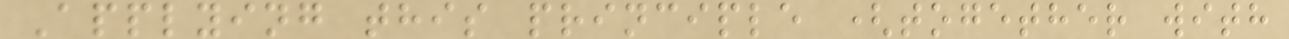Applying this principle (together with
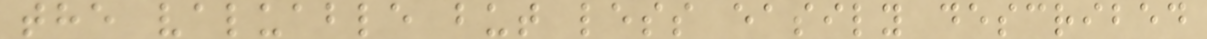the valuable but less easily described
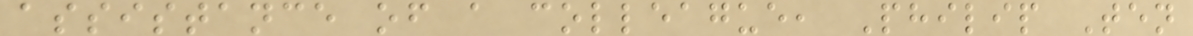assistance of a colleague, Philip Ten
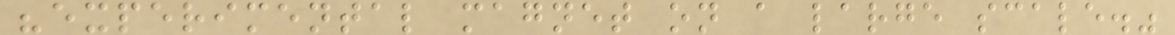"experimental magnet on a large scale."
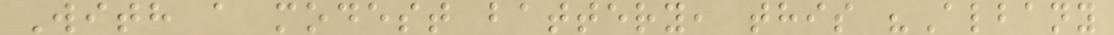With a modest battery, this "Albany
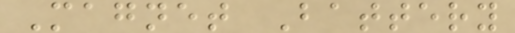Magnet Battery
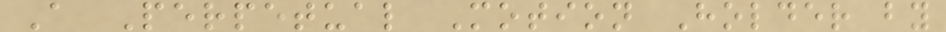A Perpetual Motion Holder by
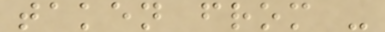taken from -
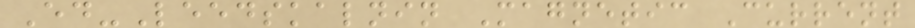Ed-Leedskalnin Magnetic Current
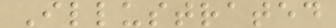Illustrated
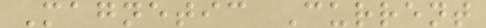Magnetic Current
